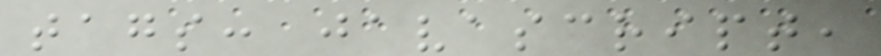tags: javascript,
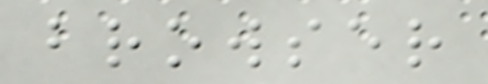browser
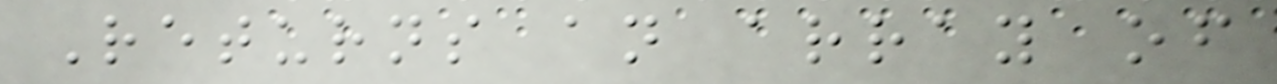Returns an array of
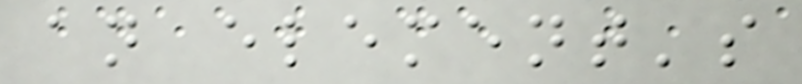an element's
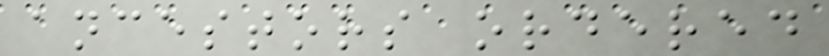ancestors ordered
